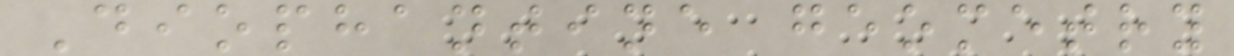Diophantine geometry
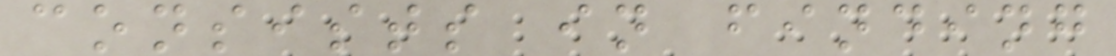consists in finding
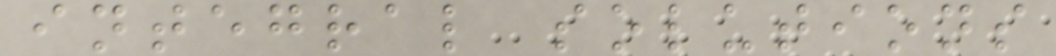integral solutions
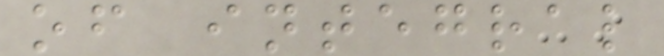of integral
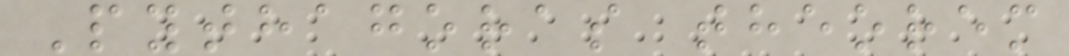Pythagoras theorem
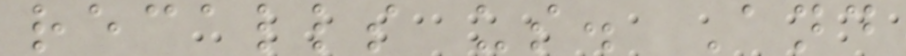recalls us. And
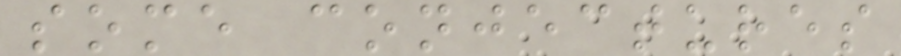some conjectures
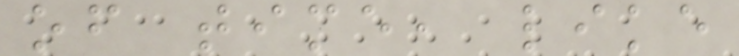of time, like
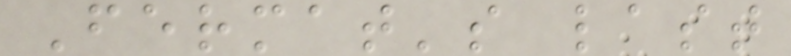Fermat's last
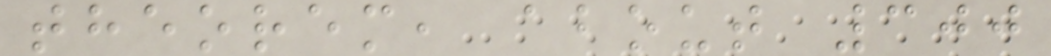theorem, about 300
